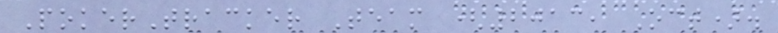PokerTracker Team (2013, Oct).
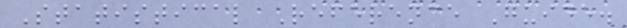Statistical Reference Guide.
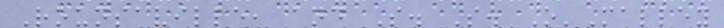Rounsaville, and S. S. O'Malley
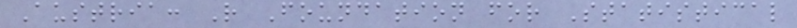Austria: R Foundation for Statistical
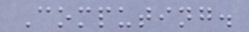Computing.
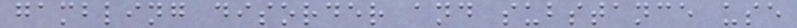gambling disorder and substance use
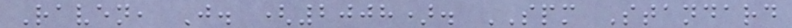Raven, J. (2008). SPM Standard
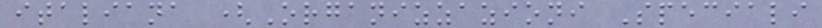italiana (Organizzazioni Speciali
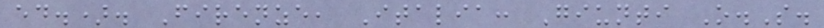ed.). Firenze, Italia: Giunti O.S.
